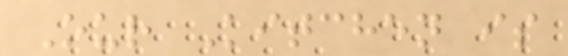Our Kitchen is
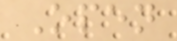Open
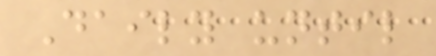Daily until
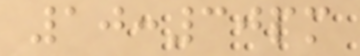10:30pm
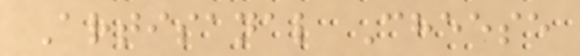Artisanal Cheese
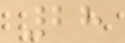28
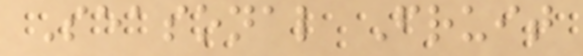Seasonal Fruit
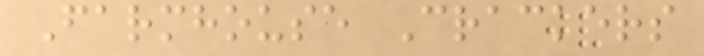Farmhouse Crackers
